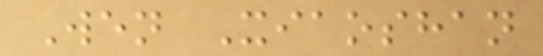Wen Xiaoshan
